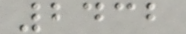2432
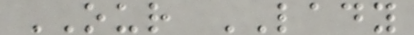OUR LADY
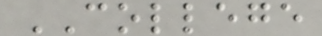COLLEGE
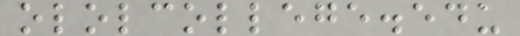ololcollege.edu
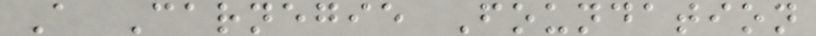A Carnegie Foundation
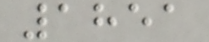1851
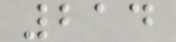214
